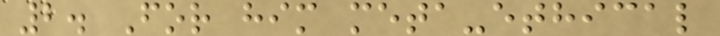2. For him meta-ethical
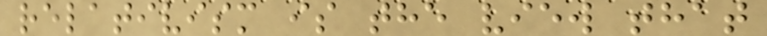relativism is the view that
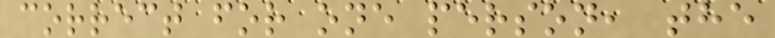correct for one person, the
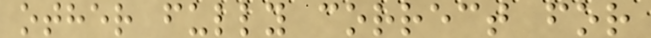other fully correct for
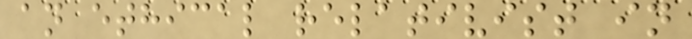an ethical relativist in
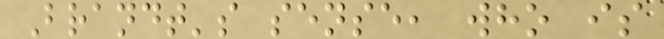Brandt's sense, who is
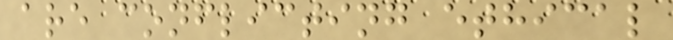are conflicting ethical
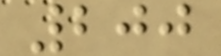200
